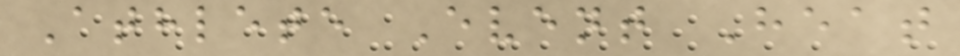Athlete Event Heat
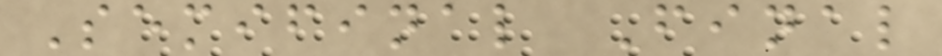Semifinal Final
